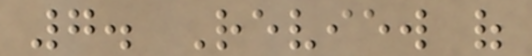7. Review of
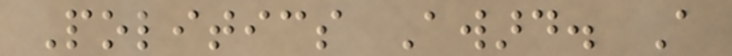Politics Award. A
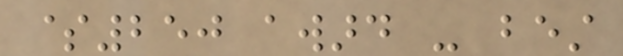$250 award - best
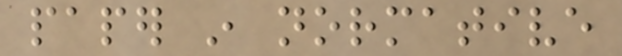paper in normative
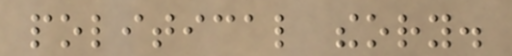political theory.
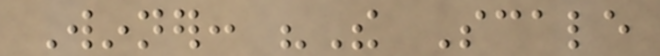Winner: "The Scale
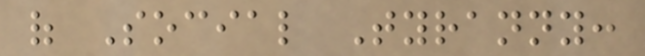of Social Tyranny:
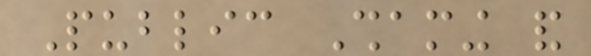Public Shaming and
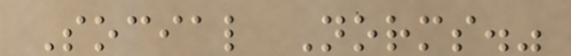Social Norms."
